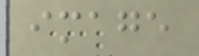image
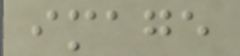image
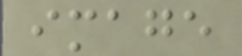image
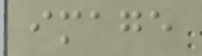image
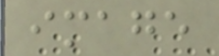image
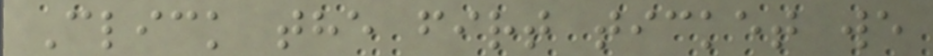Click the firt ticket we
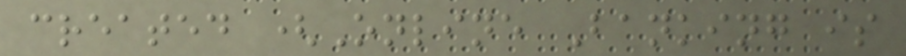created (Online Banking is
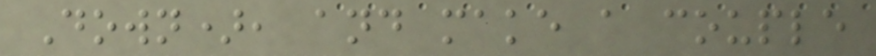Down), and make a couple
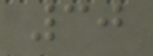30
